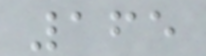165
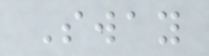Sway
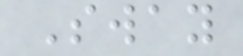Sway
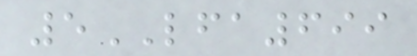5LFA699
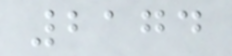2174
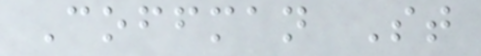Coffman St
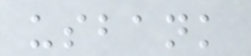usbank
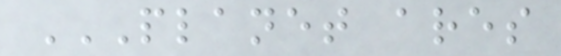PLANET ARES
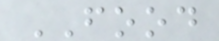FOOD
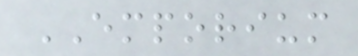EMPORIUM
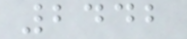2442
